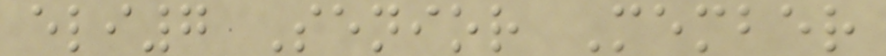eli7 Senior Member
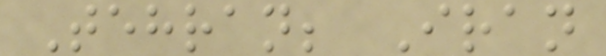Tehran; Iran
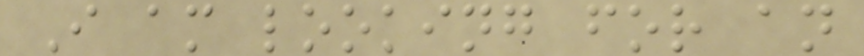I am looking for an
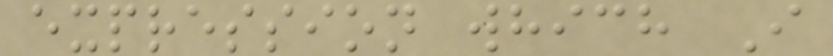expression which I
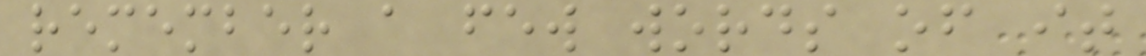remember a few words of it
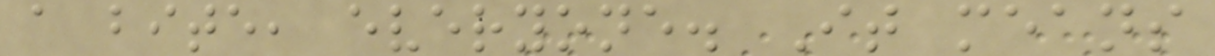a bite, everyone. It means
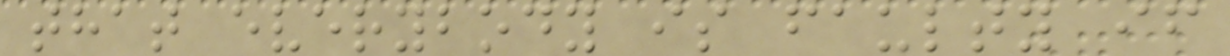that everybody is faulty if
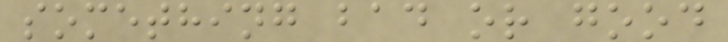something bad or good
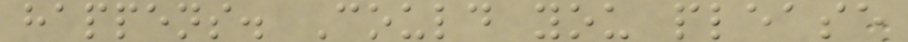happens. Could you please
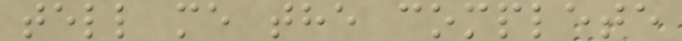tell me the complete
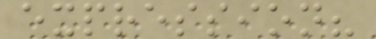expression?
